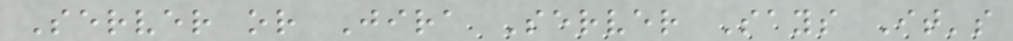Server or Jira Server Says It's
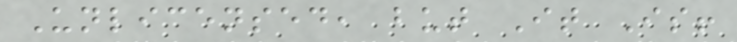Unlicensed, but It Is!
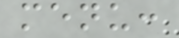menu:
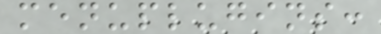menuplugins:
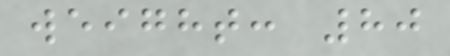weight: 80
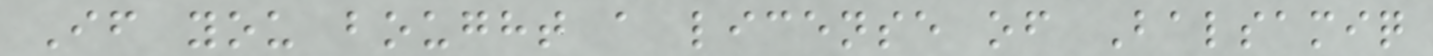If you bought a license of Balsamiq
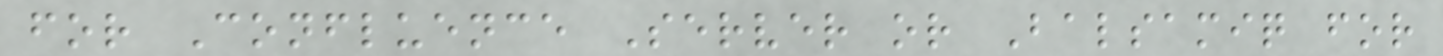for Confluence Server or Balsamiq for
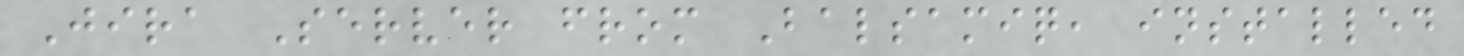Jira Server from Balsamiq, installed
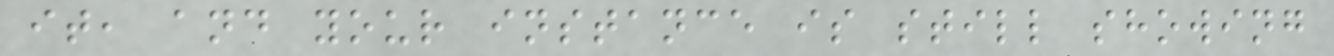it, and your instance is still showing
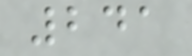241
